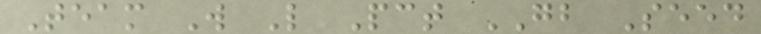Team W L Pct GB Seed
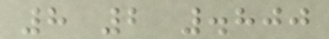8 2 .800
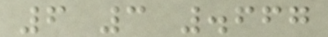6 3 .667
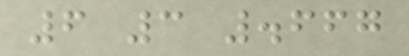6 3 .667
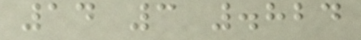14 3 .824
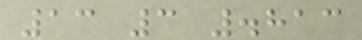13 3 .813
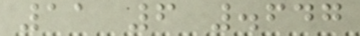11 6 .647
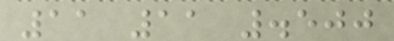11 11 .500
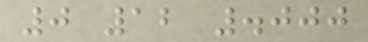0 12 .000
